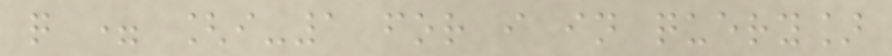q = [i-1 for i in query]
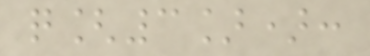q[3]):
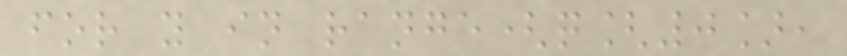for y in range(q[0],
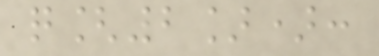q[2]):
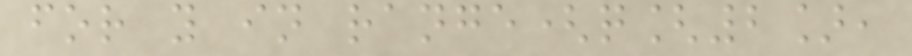for y in range(q[2],
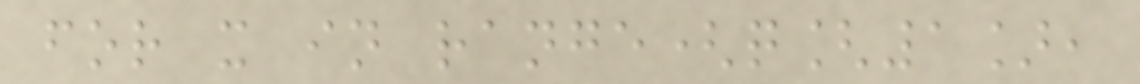for x in range(q[1],
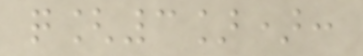q[3]):
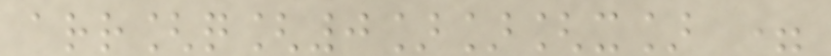arr[q[0]][x] =
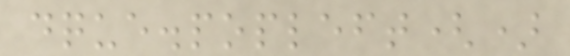dque.popleft()
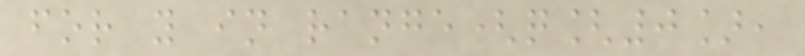for y in range(q[0],
